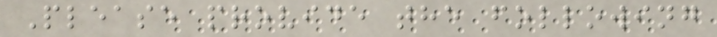Please provide the following
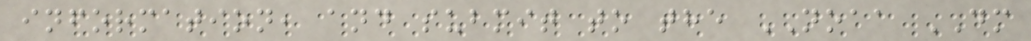information, and submit to the NOAA DM
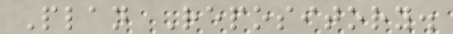Plan Repository.
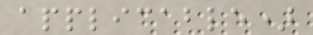applicable)
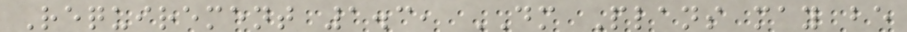Requirement 1.3, DM Plans may be
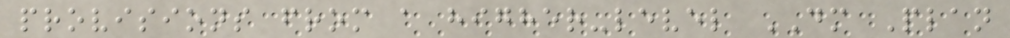provisions from a higher-level DM Plan
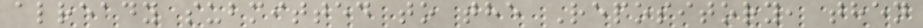already submitted to the Repository, then
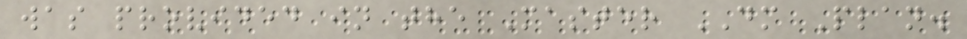was provided in the Master DM Plan.
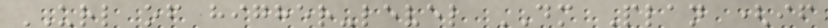URL of higher-level DM Plan (if
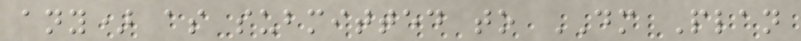any) as submitted to DM Plan
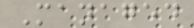Managed
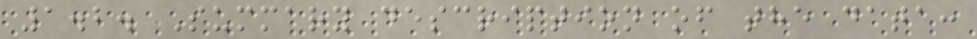1.2. Summary description of the data:
